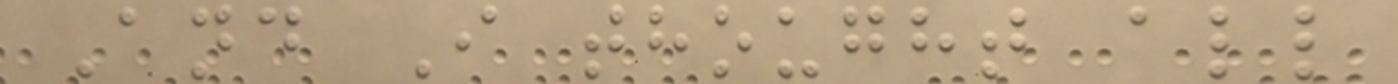And I thought all
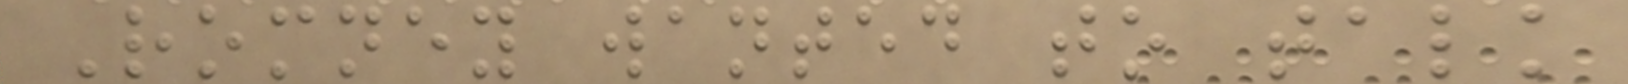Romney wanted to talk
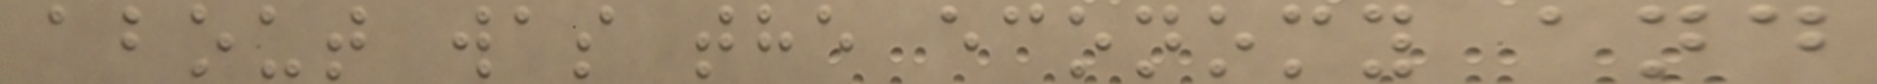about was the economy and
